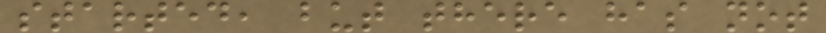started, but there has not
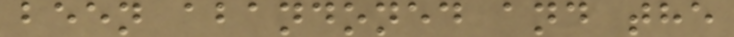been abandoned and the
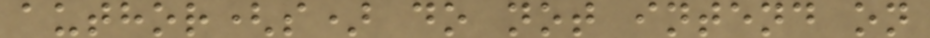author(s) do not intend on
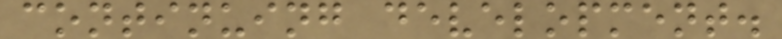continuing development.
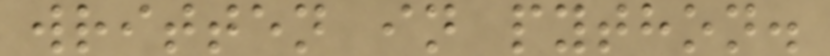written in python.
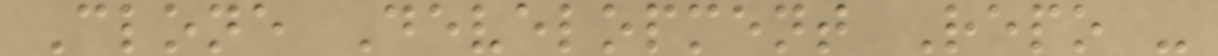Clone Development Repo -
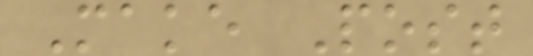Make Post
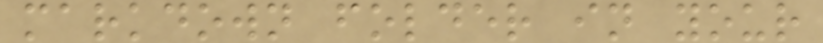markdown folder in your
